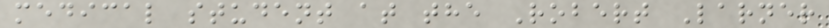medical student at the Robert Larner
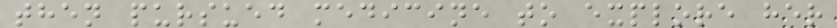then pursued medicine to explore her
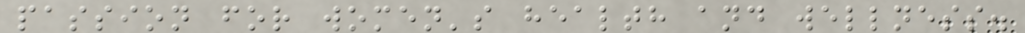passion for women's health and wellness.
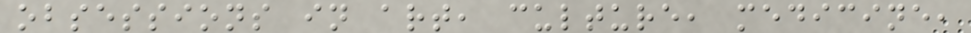obsessions in art, culture, medicine,
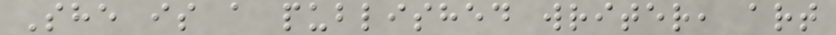She is a published writer, art
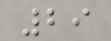29
